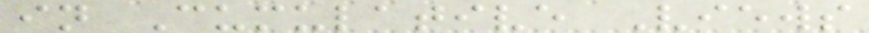in Cumulative Views
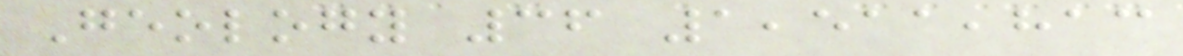Geology 36 1,511,813
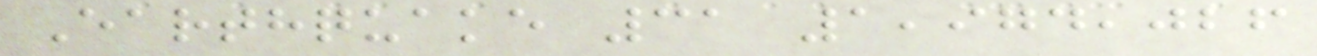Earthquake 31 1,974,026
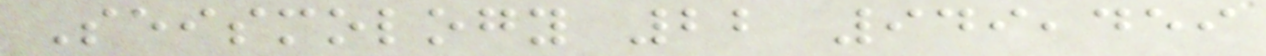Seismology 22 949,459
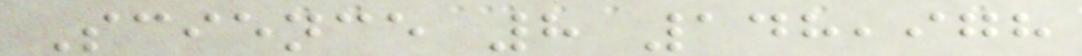Science 8 148,978
